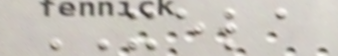XELA
